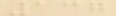137
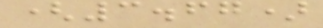(3.67)
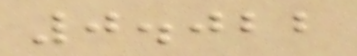0.022
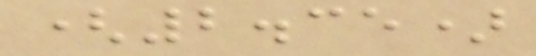(2.35)
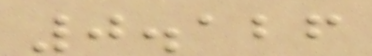0.126
